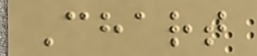Chart
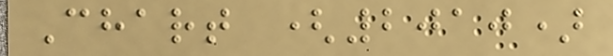Chart (2010)
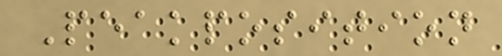Peakposition
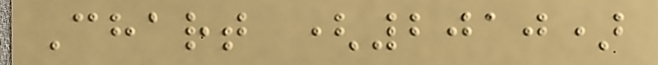Chart (2010)
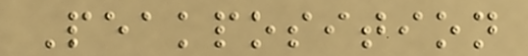Peakposition
